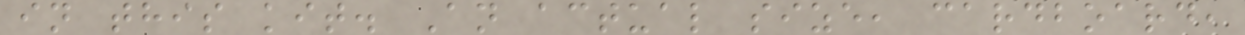in this kit. An actual size, cardboard,
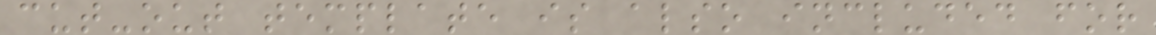cut-out template is also included for
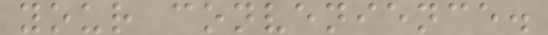your convenience.
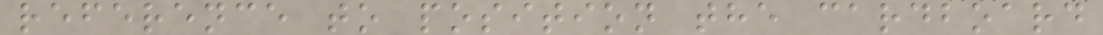reference to position the cardboard
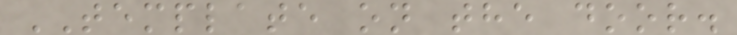TEMPLATE on the door.
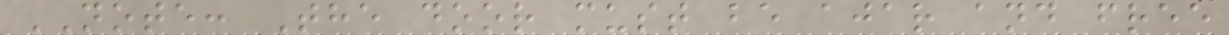NOTE: The door must be ajar and free
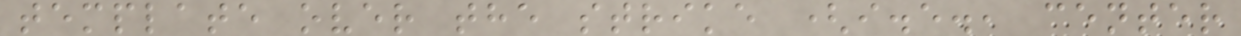template over the strike (i.e., center
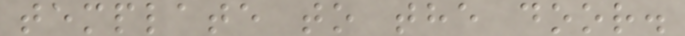template to the door.
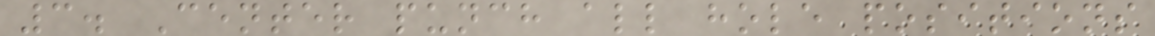3. Center punch all hole positions
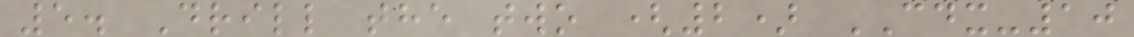5. Drill the two (2) CDX-10
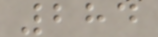284
